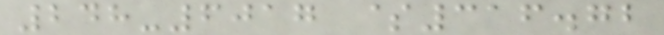248-6017 $316.72
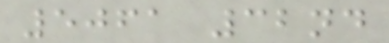5061 32nd
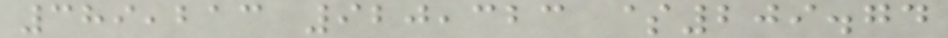389,213 920,323 $209.74
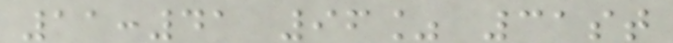11:41 96% 31st
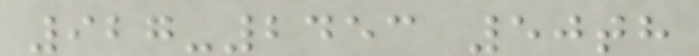927-2453 50th
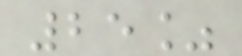25%
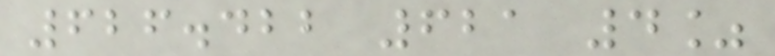626.422 621 4%
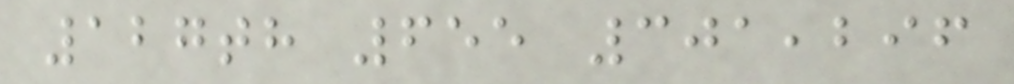127th 655 301,296
